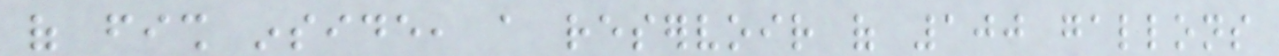of fish inside, a reservoir of 100 gallons
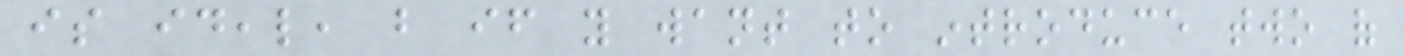is ideal, but if you want to introduce two of
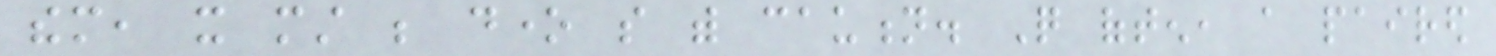them, it must be done so with caution. Quite often, a paired
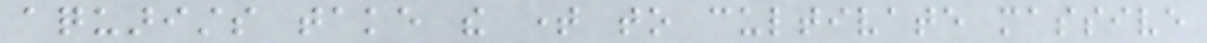aquarists take the time to cultivate massive
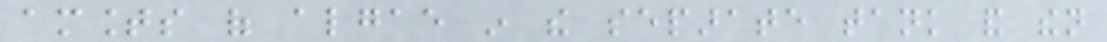amounts of algae in the separate tank and then
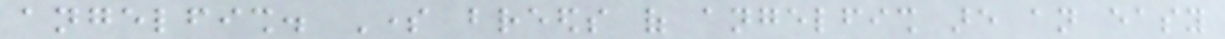angelfish. Some breeds of angelfish are an easy
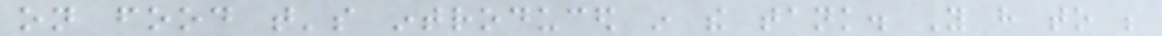on food that's introduced in the tank. You have to be
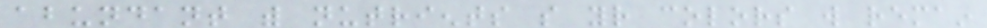abundant with nutrients so your colors will remain
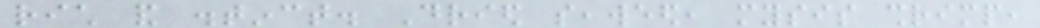rich and distinct. Dried seaweed, mysis shrimp,
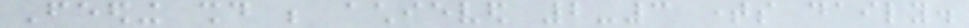Feeding should be achieved 2-3 times daily.
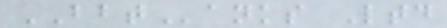BBTanks Ltd
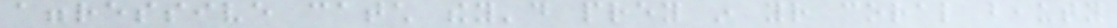aggressive catch they'd prey in your coral beauty
